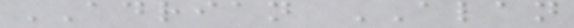ADRIAN ALAN
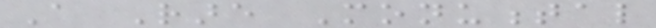A Rare Monumental
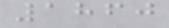1860
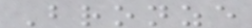Bronze
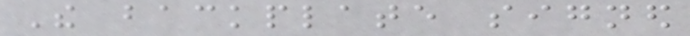The backplate signed
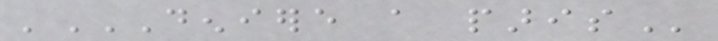'DENIERE A PARIS
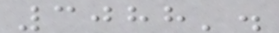3088'.
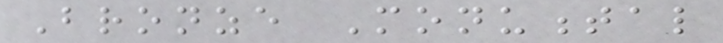Bronze Monumental
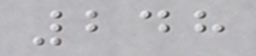248
